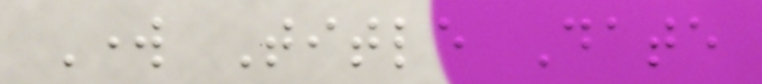Work Title Date
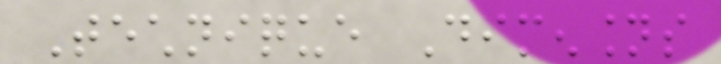Technique Dimensions
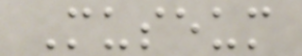Museum
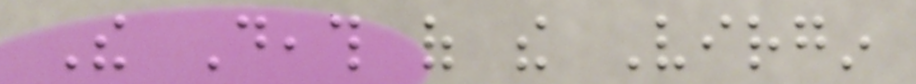The Death of the Virgin
